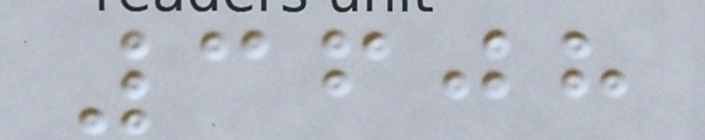3608
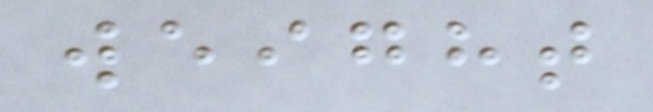weight
